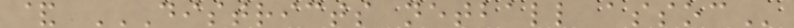& DISTRICTS NETBALL ASSOC
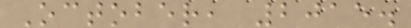October, 2015.
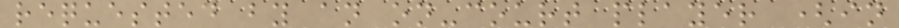requested by an on-court player (in
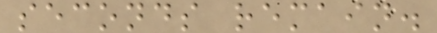seconds remain.
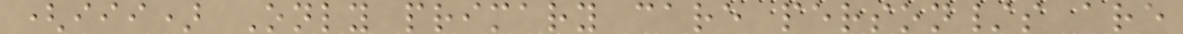(iii) Only primary care person/s are
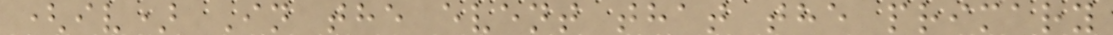(iv) In the event that the primary
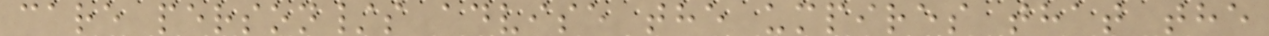care person/s advise the umpires that the
